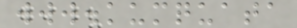www.kumquata
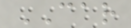CAR
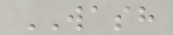WASH
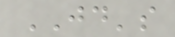JD's
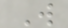W
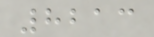8213
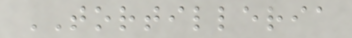TORTILLERIA
